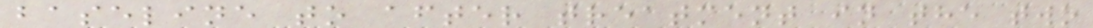baseline to after treatment in the two
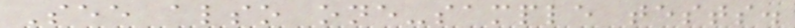See also one-sample tests.
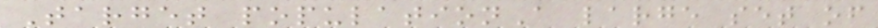Target populationA large set of
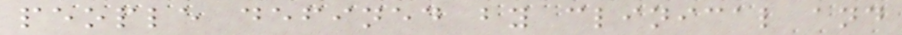people defined by clinical and
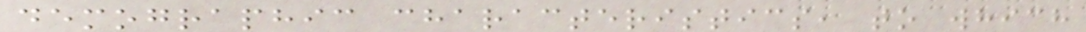demographic characteristics, to which
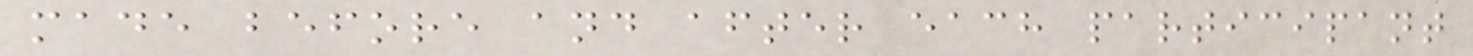made before and after each participant
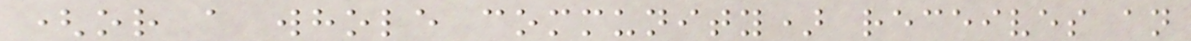(or a whole community) receives an
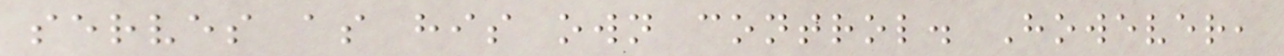serves as his own control. However,
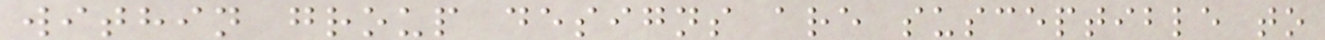within group designs are susceptible to
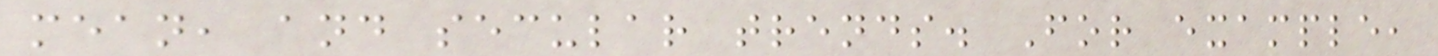mean, and secular trends. For example,
